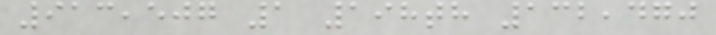913,507 1 198th 132,470
